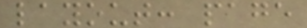layout: page
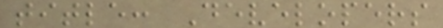title: Developers
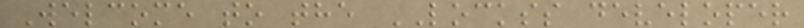Welcome to the LOCKSS developer
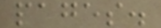pages.
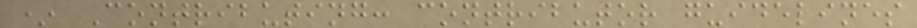* Contributing: contributor guidelines
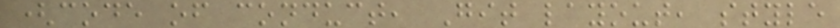(code of conduct, Git layout, style
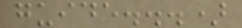guide...)
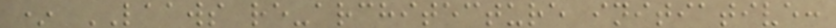* LAAWS re-architecture initiative:
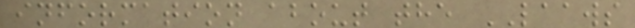information about the LAAWS
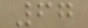67
